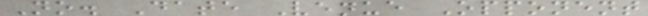No. Date Venue Opponent
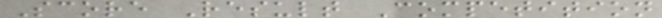Score Result Competition
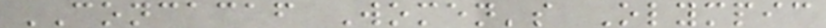CONCACAF Women's Olympic
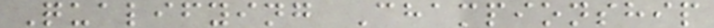Qualifying Championship
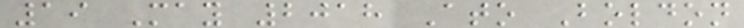19 May 2018 Ato Boldon
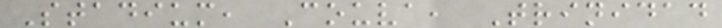Stadium, Couva, Trinidad
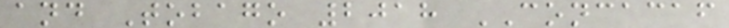and Tobago 2018 CONCACAF
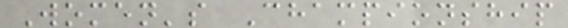Women's Championship
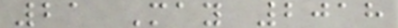21 May 2018
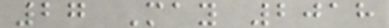27 May 2018
